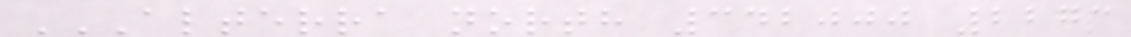ALTERRA NORTH 342000 2273
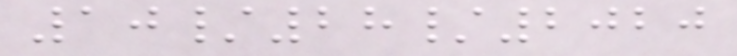10/28/2020
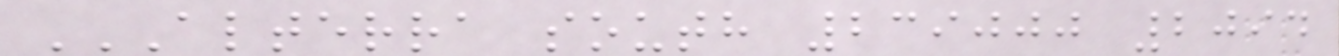ALTERRA SOUTH 239000 2094
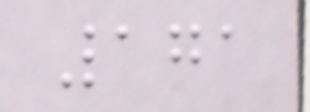171
